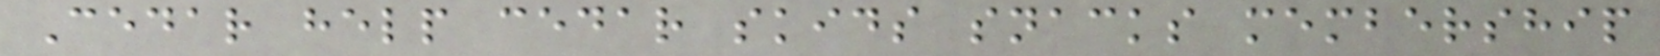Cedar help cedar skids snacks membership
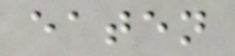eaten
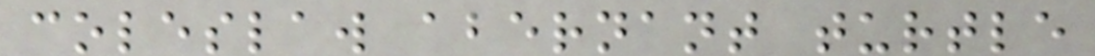coleslaw abernant turtle
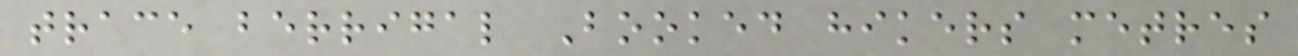trace berrigal Booked hikers metres
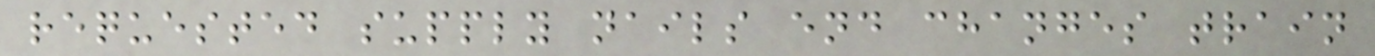requested supply nails end changes train
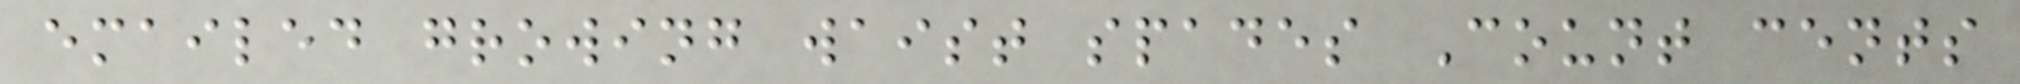emailed growing waist spades Count cents
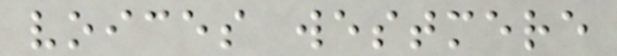voices westmere
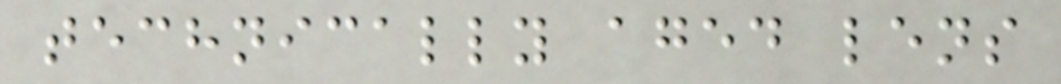technically aged lens
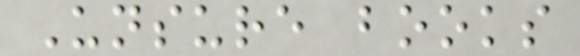Unsure books
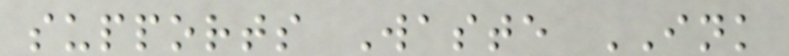supports Waste INK
